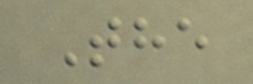The
